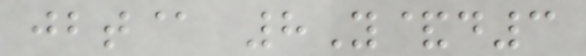jbt@ 8Y&d3
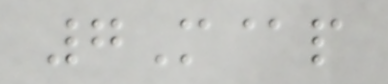7M@p
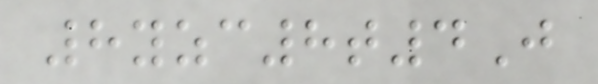8yzc8t4J
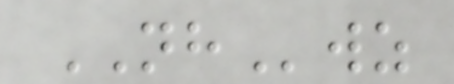NHwz
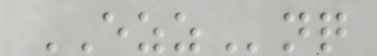EZZnq
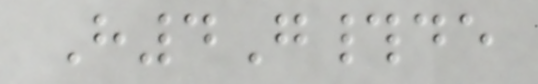H4G#de
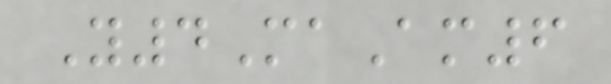Y4MaAm6
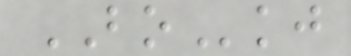BOkj
